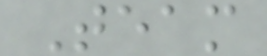Team
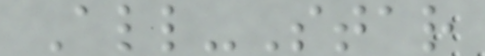All-Star
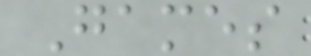Games
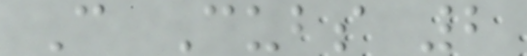C Cubs 2
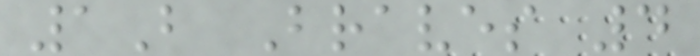1B Braves 4
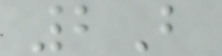2B
